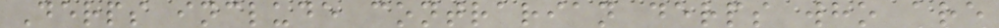Derps include contrarian derps who are
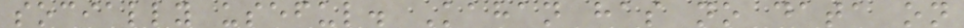socially useful. Kahan has no data on
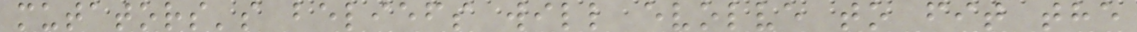mutators's beliefs will evolve to fit the
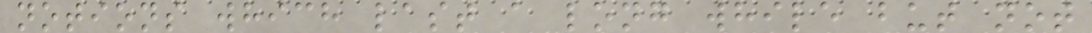notions which last a long while but not
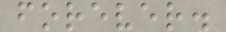forever.
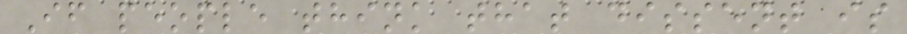If people think that dissent is
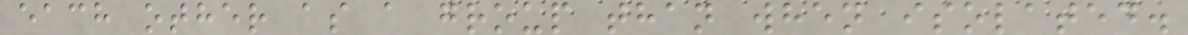each other as a group than when isolated.
